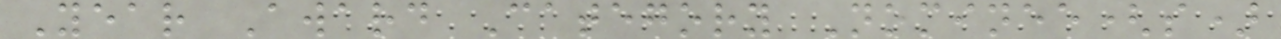Year Award Category Nominee(s)
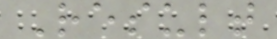Result
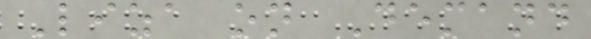Liza on Demand
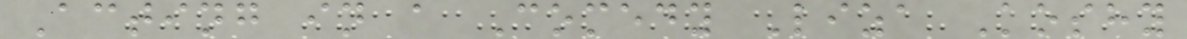Acting in a Comedy Liza Koshy
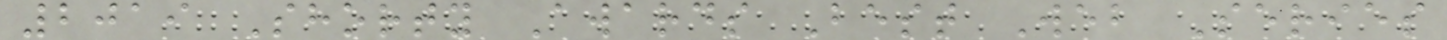2019 Shorty Awards Best Web Series
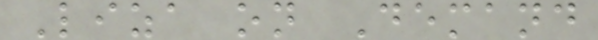Liza on Demand
